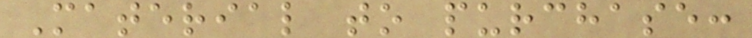Material to purchase:
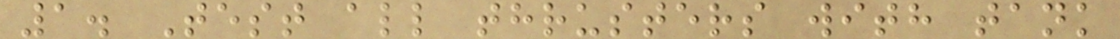1. Test all thrusters with tank
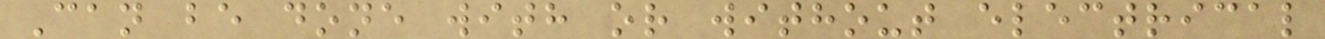Can be done with or without electrical
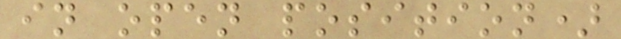in open position)
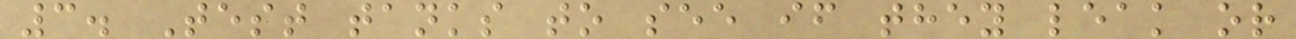3. Test tanks to see if they leak or
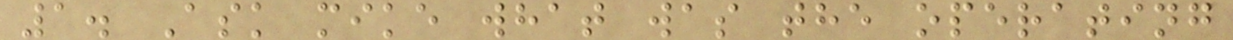1. Ask mike what was the operating
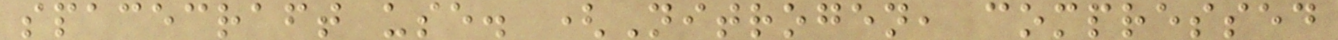spacecraft use. (Nitrogen, compressed
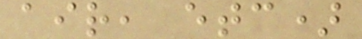air, etc)
